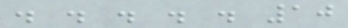. . . . . 10
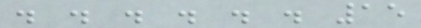. . . . . . 15
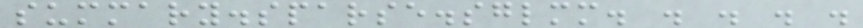summary.sparse.sglmm. . . . .
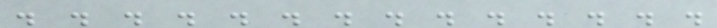. . . . . . . . . . . . . .
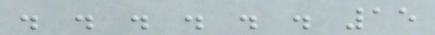. . . . . . 15
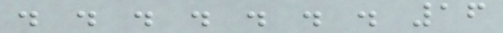. . . . . . . 16
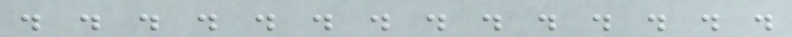. . . . . . . . . . . . . .
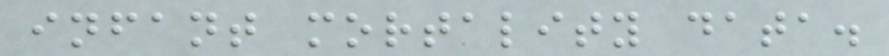infant mortality data.
